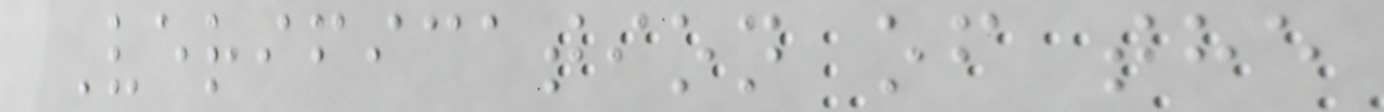Verification of the
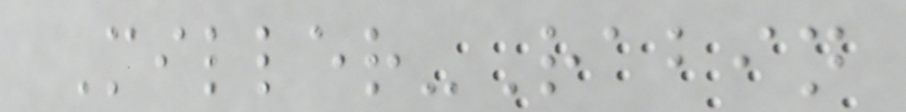Miller-Rabin
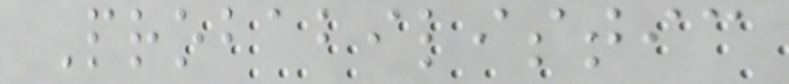Probabilistic
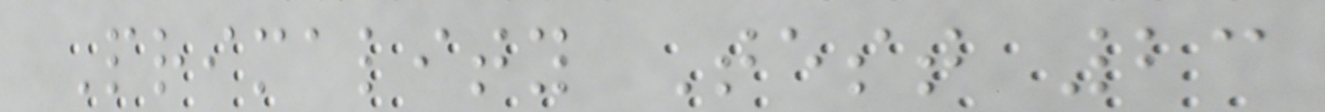Primality Test 23
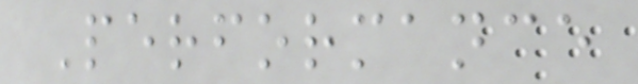Performance
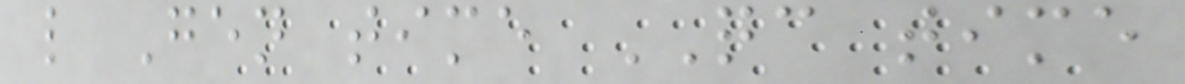l Gen time QC time
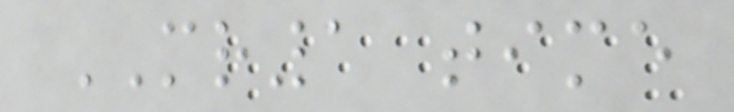MR1 time
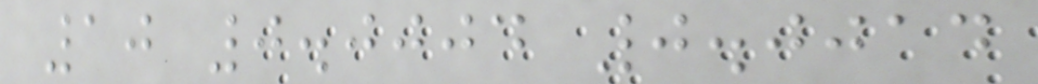10 0.0004 0.0014
